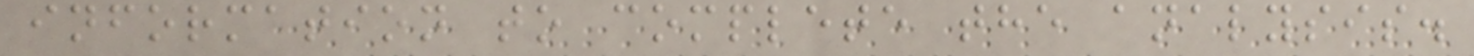information to complete the analysis.
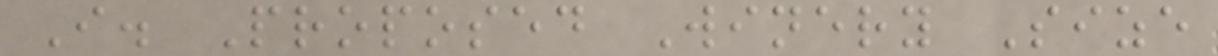I. Proposed Winery Size
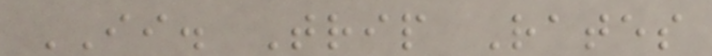II. Trip Rates
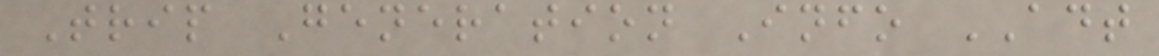Trip Generation Info ADT
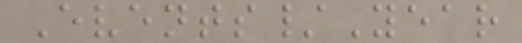Events/Year
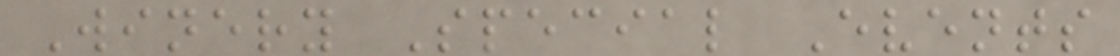Winery Special Events
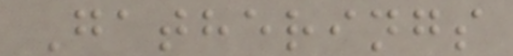Gatherings
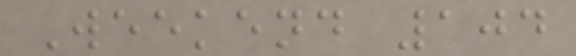Weekend 104
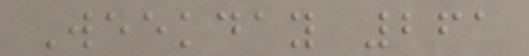Weekday 261
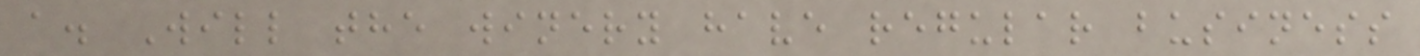a. Will the winery have regular business
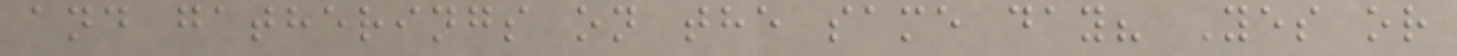and gatherings on the same day? Yes or
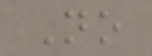No
